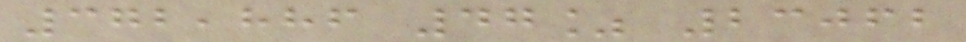372,886 47% 23062
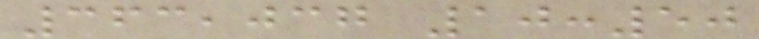363,037 10:50
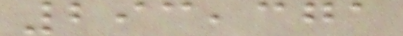293,371
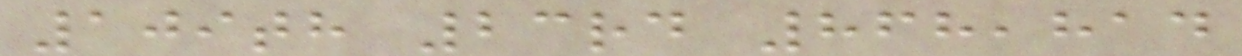109th 23rd 868,814
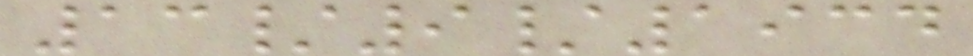13/9/1934
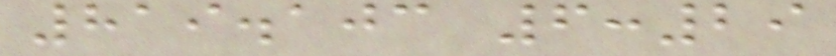819.103 6:29
